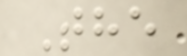The
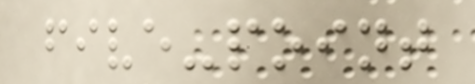five-point
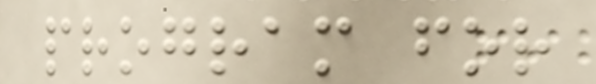program for
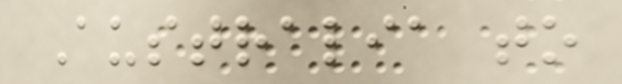Australia to
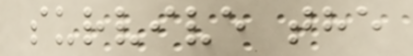survive the
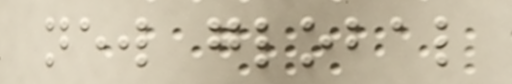new global
